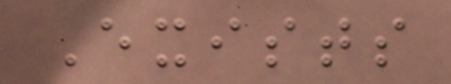Exists
